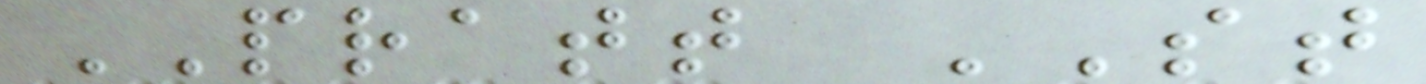PRATT ST
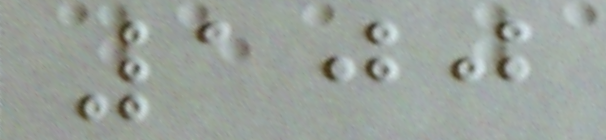100
